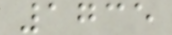1735
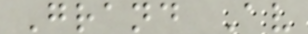Grand Av
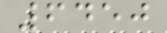6450
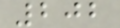202
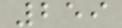259
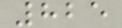825
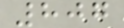807
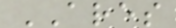ARES
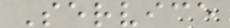Service
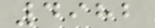4982
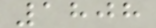1808
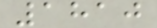1810
